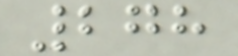278
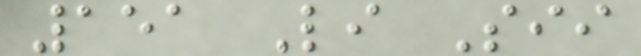151 Li Sii
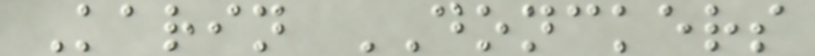Karin DONCKERS
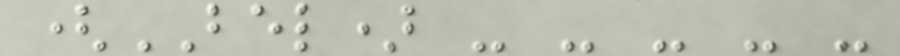(BEL) - - - - -
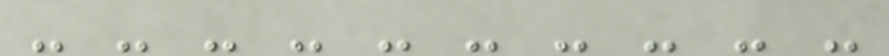- - - - - - - - - -
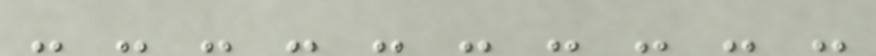- - - - - - - - - -
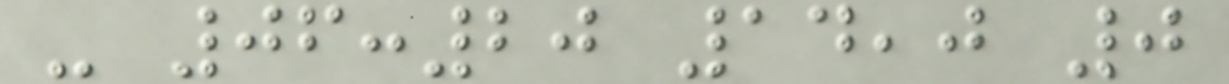- 06:20 14,0 0
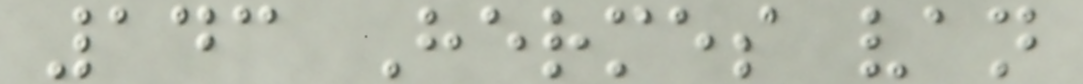143 Hermes van
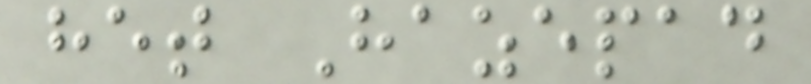het Hazepad
